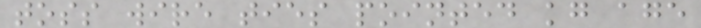toss wire ties pointed kg age
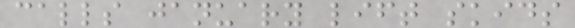calls january lift skids
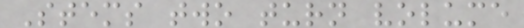Stems two turn volume
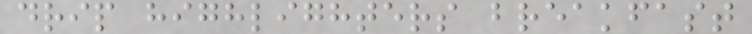drip highlighters breakfast
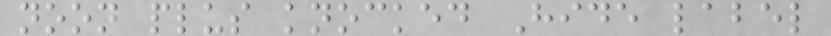noon plus knocked Hide label
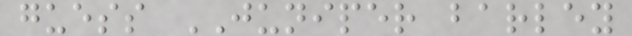guess JUNIPER barley
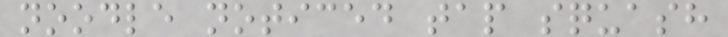noodle noticed tap squash
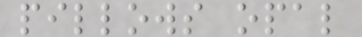pillows opal
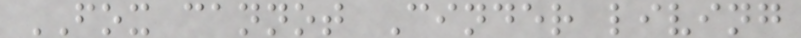FOX cannot Cinder living
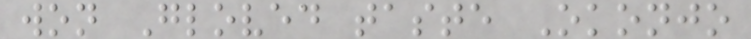won Gloved taste Okonjo
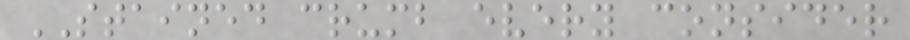STAINED crumb every consider
